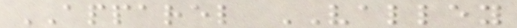APPAREL VALLEY
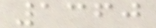1360
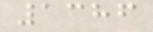1386
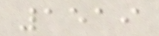1519
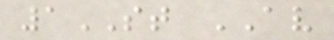1ST AV
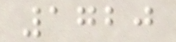1720
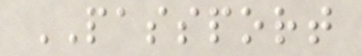PASSPORT
